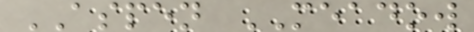ASPEN MEADOW
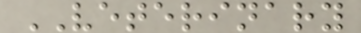VETERINARY
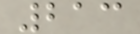213
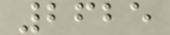2625
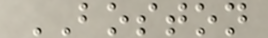BOSTON
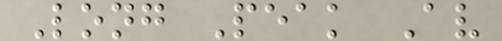Long Peak Av
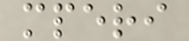mperi
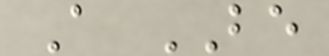A BE
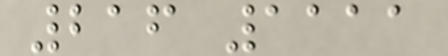216 1111
